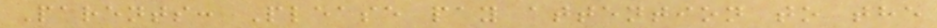Parents: Please pay attention to the
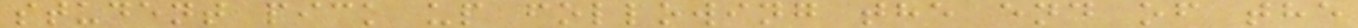student pick up following the end of the
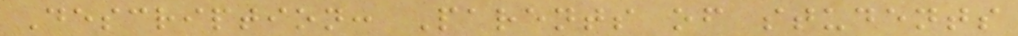Description: Parents of students
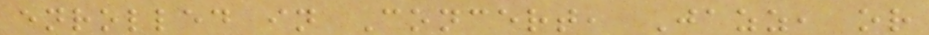enrolled in Concert, Jazz, or
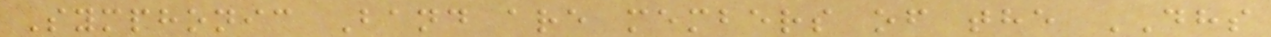Symphonic Band are members of the DHS
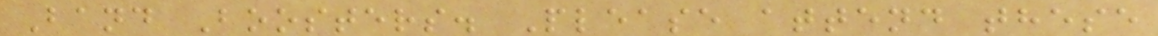Band Boosters. Please attend these
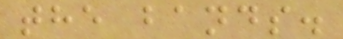the bands.
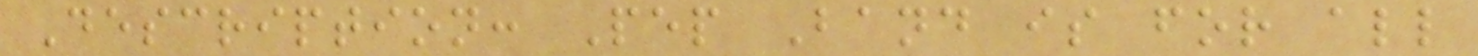Description: Pep Band is for all
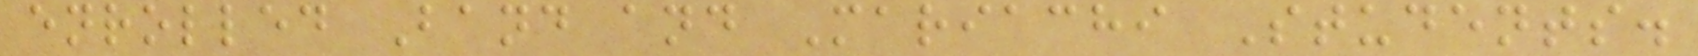enrolled Band and Mariachi Students.
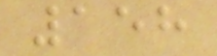158
